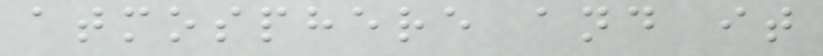atmosphere and it
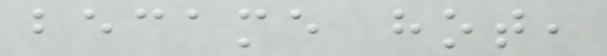became hot,
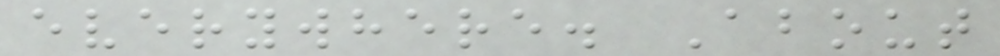everywhere. About
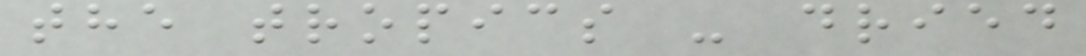the tropics - dried
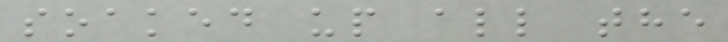soaked up all the
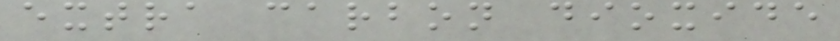extra carbon dioxide
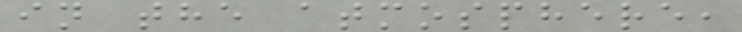in the atmosphere,
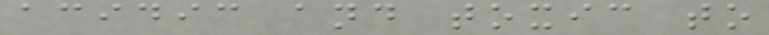acidic and toxic to
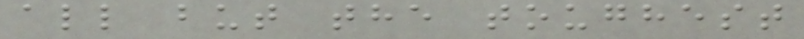all but the toughest
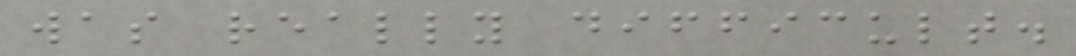was really difficult.
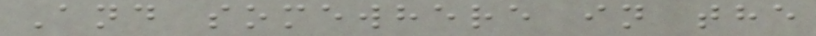And somewhere in the
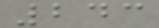243
